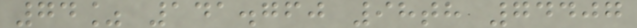74% 141.760 98th 74407
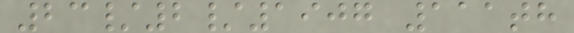23/2/1907 111th
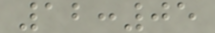12:05
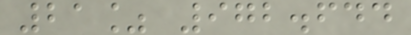21% 972.644
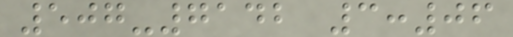507-7142 3:06
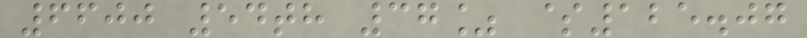6600 54th 37% $125.07
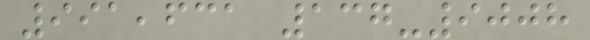991,631 137-9008
